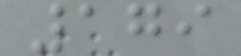179
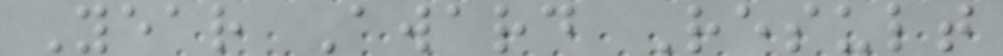Year Award Result
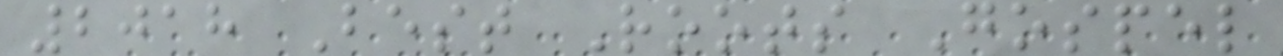2018 Best Roots Gospel
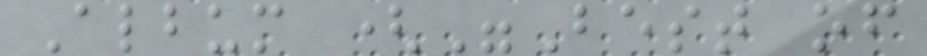Album ("Best of
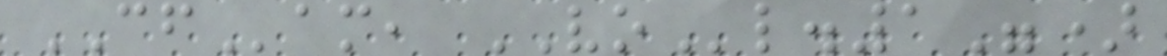CFam, VOl.1")
